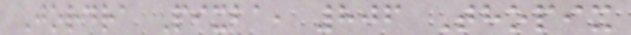Jordra Pixba, 806 Thopix
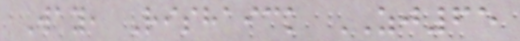Way, Rishaick ZJ65
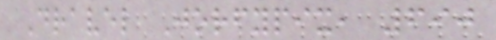Dravel Jorfypix, 690
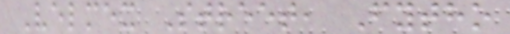Velmex Street, Fytho
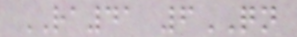RA41 6QN
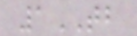1TB
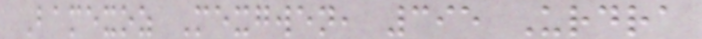Bamexoz Mexgwen, 395 Urdra
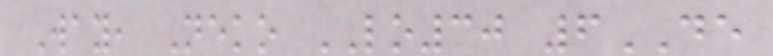Way, Neko LO30 6DE
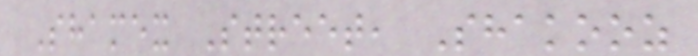Shamex Street, Shakooz
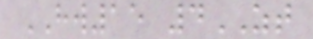HW15 4ZT
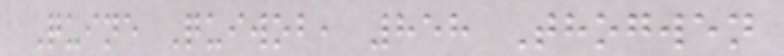Quine Quiwob, 858 Thogwen
